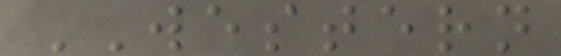WESTERN
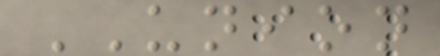UNION
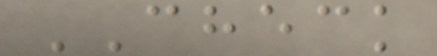CHECK
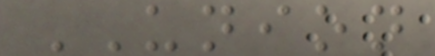UNION
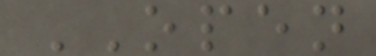OPEN
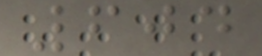604
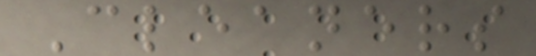Cleaners
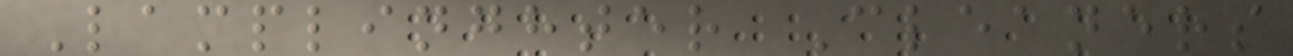Lamplinghter Cleaners
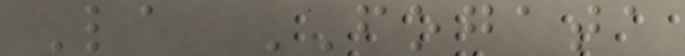La FOGATA
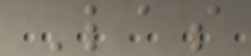Las
